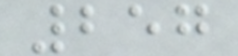257
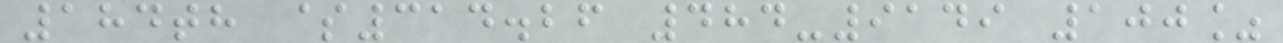184th $314.26 484-9149 100%
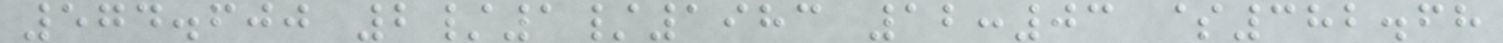574.600 2/1/1983 12:03 $382.68
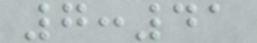7:41
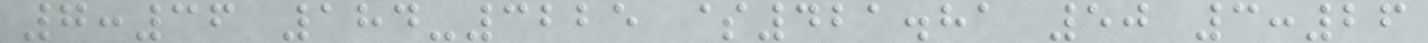7:36 184-3225 $421.81 50 3:26
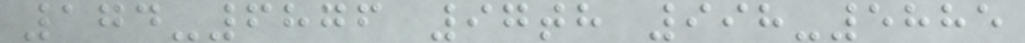174-6876 97th 998-5885
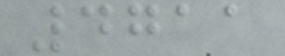4711
